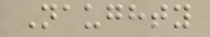Naughty
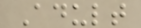Adult
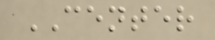CENTER
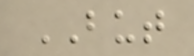BUT
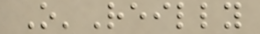O'Reilly
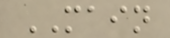MAIN
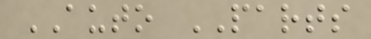AUTO PARTS
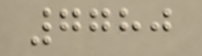7780
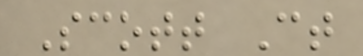Scott Ct
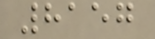8157
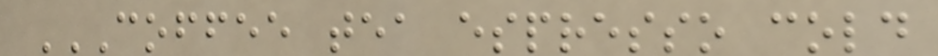COFFEE TEA ESPRESSO COLD
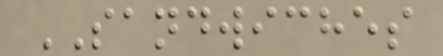SANDWICHES
